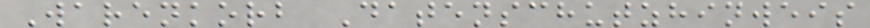Warenkorb Datenschutzhinweis
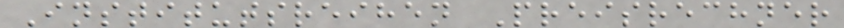Institutsreihen Preisrechner
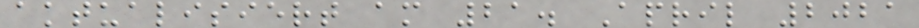aktualisiert am 21. April 2021
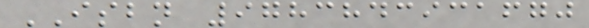ISBN 9783843931670
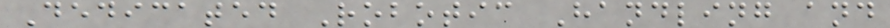Dedicated Robotic Handling and
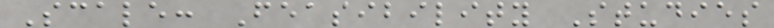Scale: Feasibility Studies
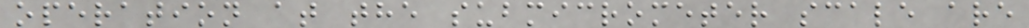operation at the submicrometer scale are
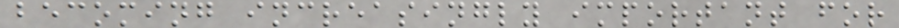becoming increasingly important for
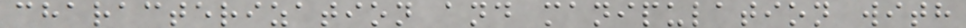characterization and manipulation with
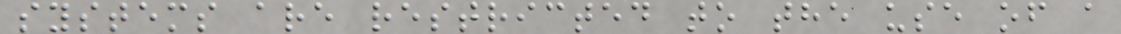systems are restricted to the use of a
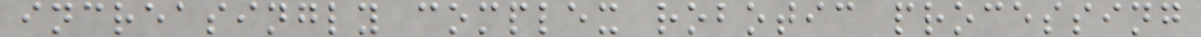increasingly complex robotic processing
